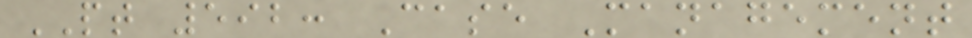PT 592: Case Management
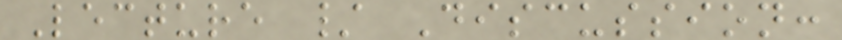Lecture / Discussion:
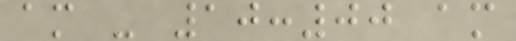am - 10:00 am
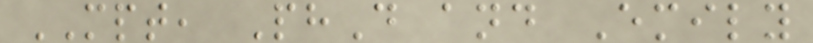MPT, PhD and Emily
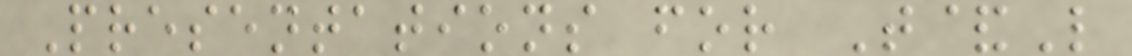Presentations for T&L
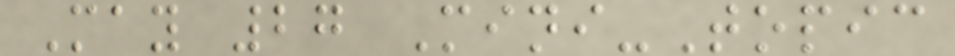May 27 Mini-Topic
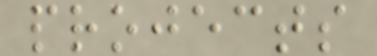projects
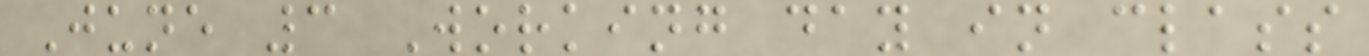June 3 Working day in class
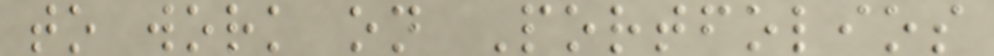to work on Portfolios
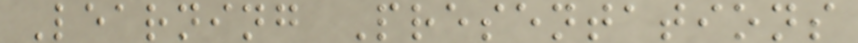Learning Presentations
